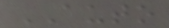AUTO
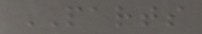PARTS
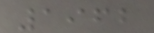1962
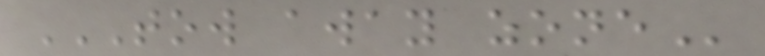TOW AWAY ZONE
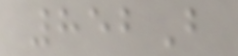852B
